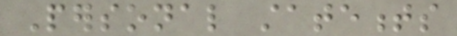Personal statements
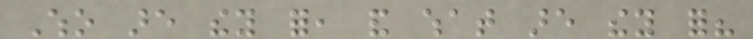Who are they for, and what are they for?
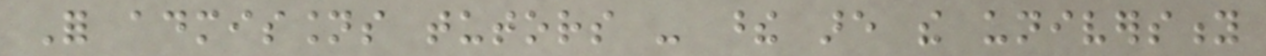For admissions tutors - these are the university
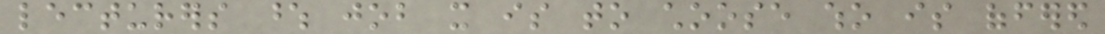lecturers whose job it is to choose who is offered
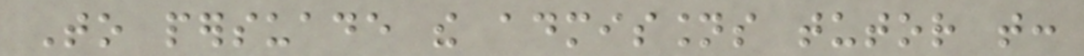To persuade the admissions tutor that:
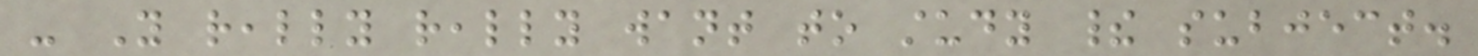- You really really want to study their subject.
